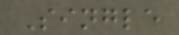Single
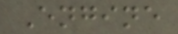Engine
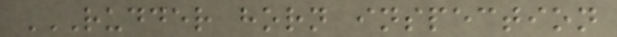RUDDER HORN INSPECTION
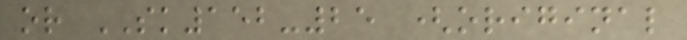or SK152-25 (original
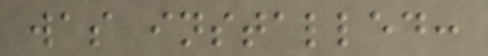was installed:
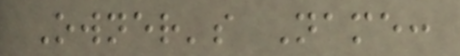Owner's Name:
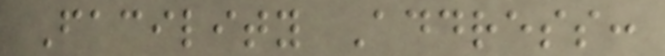Facility Address:
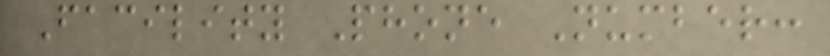Facility Phone Number:
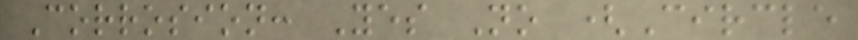Corrosion: Yes No (Circle
